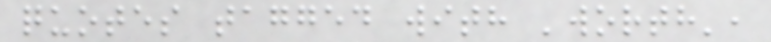quotes tagged with 'worth',
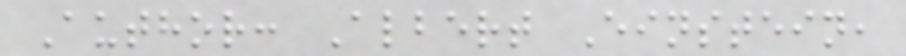Author: Albert Einstein,
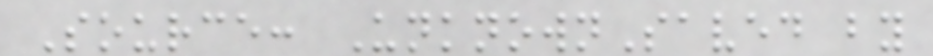Source: UnknownSaved by
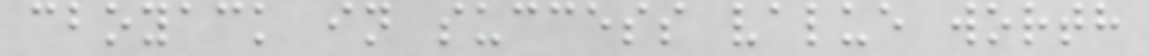cboyack in success value worth
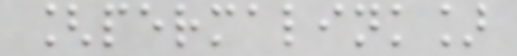[permalink]
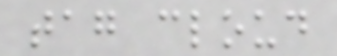tag cloud
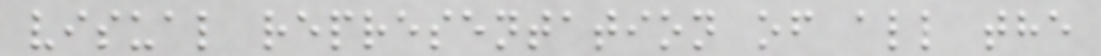visual representation of all the
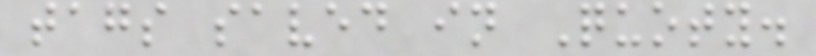tags saved in Quoty.
